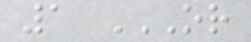1 OR
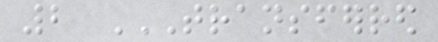2 TRANSFERRED
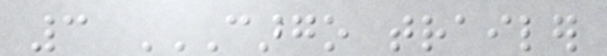3 CARGO TRAILER
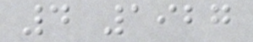4 1927
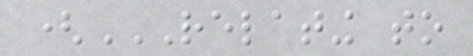(RELATING TO
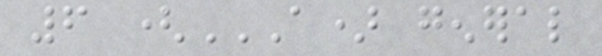6 (A) GENERAL
